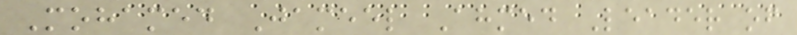Mohamed Jameel Ahmed Leader of
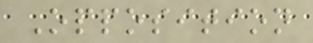Opposition
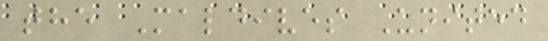the Maldives United
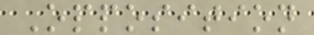Opposition
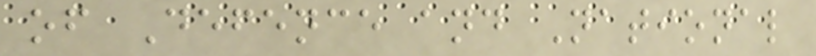of Defence and National
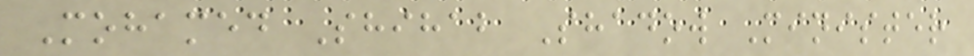Mohamed Shihab Shadow Minister
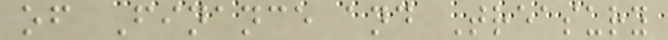of Finance and Treasury
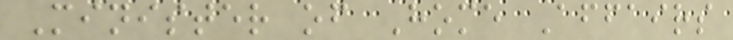Minister of Home Affairs
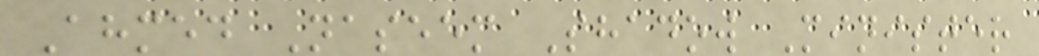Ahmed Naseem Shadow Minister
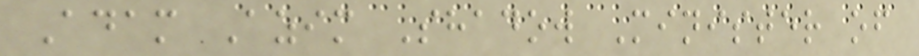Adam Azim Shadow Minister of
